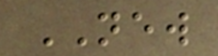NEW
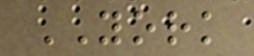YORK
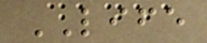LIFE
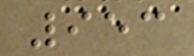953
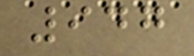947
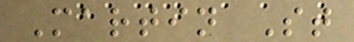Martin St
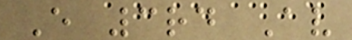E 3rd Av
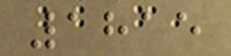1815
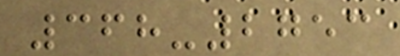368-2753
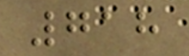718
